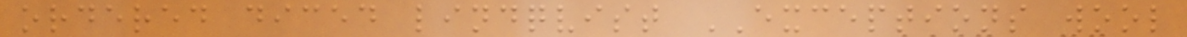ordered diced lindqvist EXCEPTIONS wool
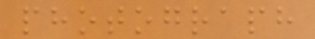photograph
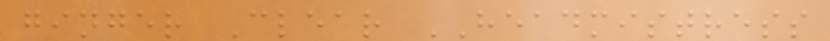ginger Clear HEADMISTRESS
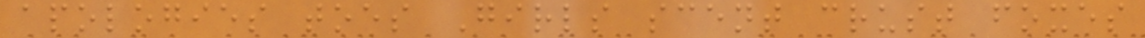apologies toes Girls scent crust foxes
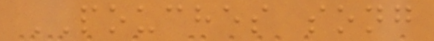POUCHES song
